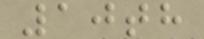10th
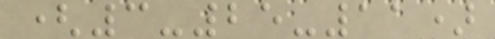(3-25-11)
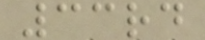33rd
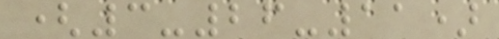(3-26-11)
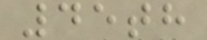45th
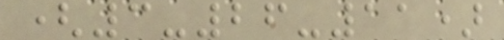(3-26-11)
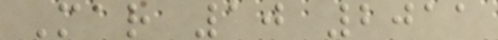Mar 10 2011
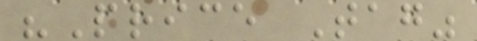"Price Tag"
